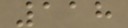118
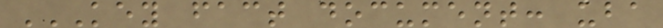KEY FACT DOCUMENT: UBA
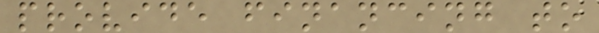provide financing to
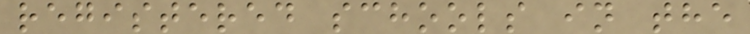registered schools in the
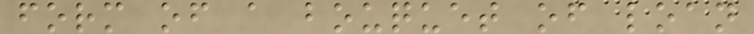form of a bouquet of loan
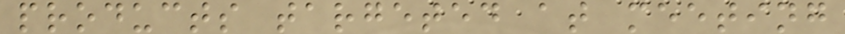products targeted at meeting
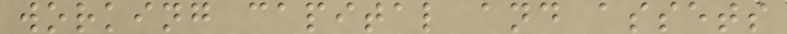working capital and assets
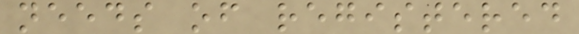needs of registered
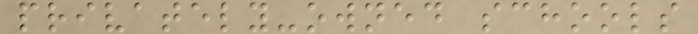privately-owned schools
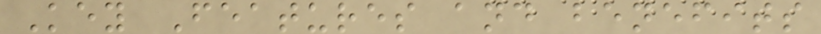Key Features and benefits
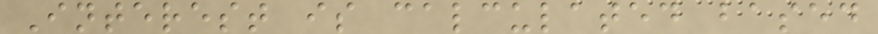Interest is calculated based
